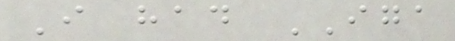I had IGA
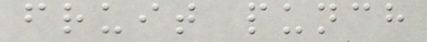fruit punch
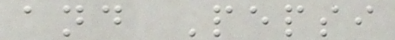and Pepsi
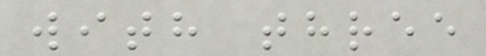with three
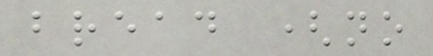bread (no
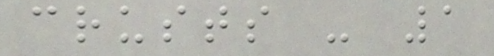crusts - 1
